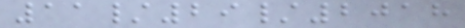11/29/2018
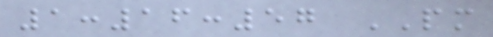1:16:57 PM
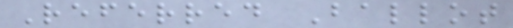Referred Ballot
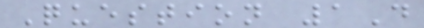Question 1D
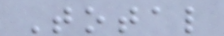Total
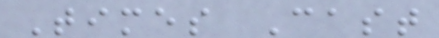Times Cast
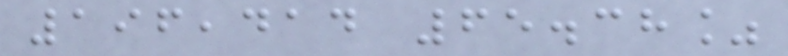196,414 65.38%
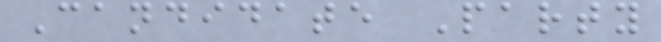Candidate Party
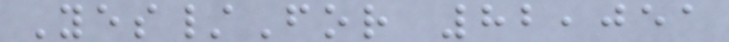Yes/For 82,051
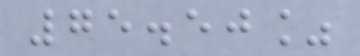75.50%
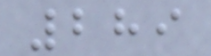289
